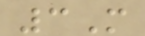3M
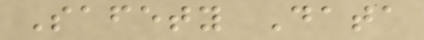Safety Data
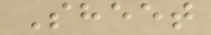Sheet
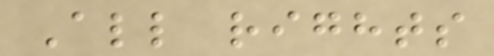All rights
